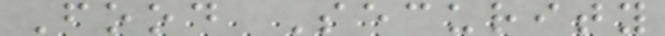Food Security
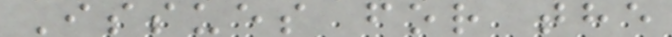Issues for the
